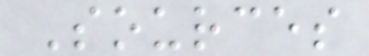Sources
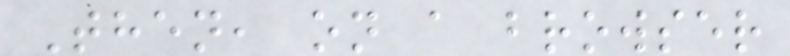Then, on a browser
